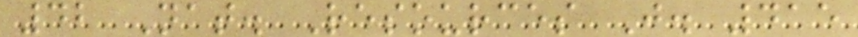42 Nat. Resources J. 415
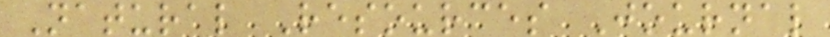Natural Resources Journal
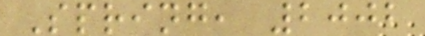Spring, 2002
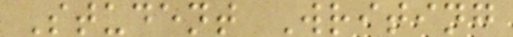Student Writing
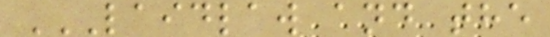LAIDLAW AND THE
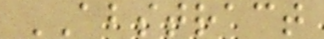ABSTRACT
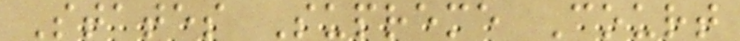States Supreme Court
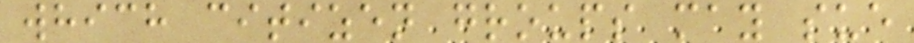which citizen groups may sue
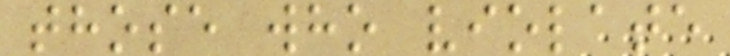those who violate
